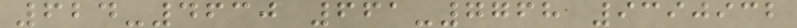624-4630 661-7768 9390932
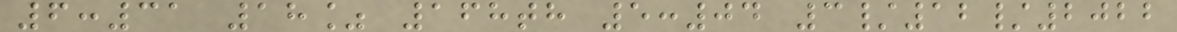6:31 18% 168th 5:04 3/12/2022
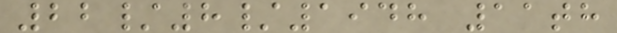22/8/1948 11th
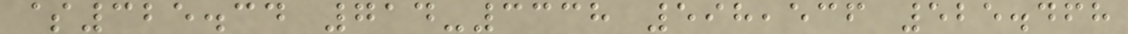$325.34 714-3338 598,536 525.468
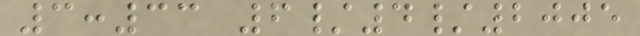3:33 6/4/2005
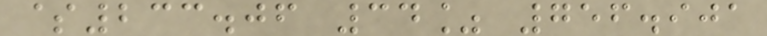$233.06 34% 756.901
